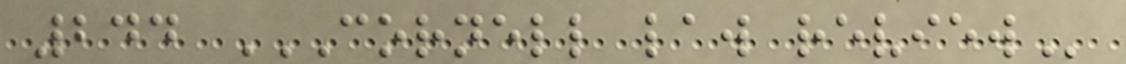244 CORNELL LAW REVIEW
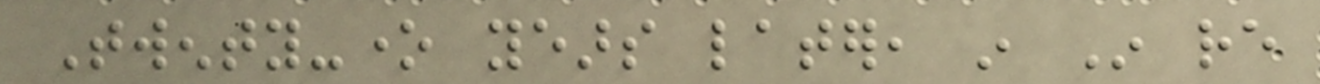Twenty-one years later, in In re
